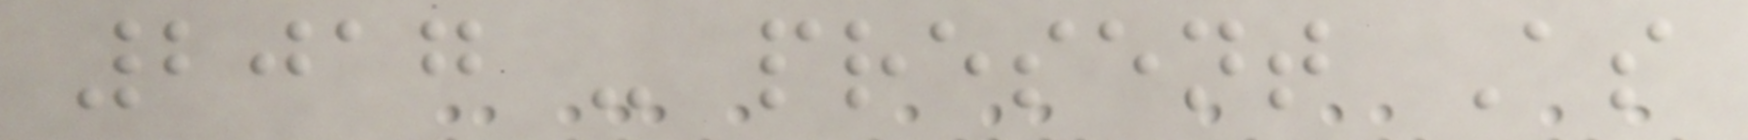2017 - present As
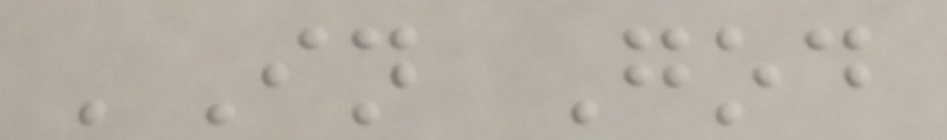'In God
